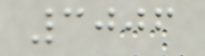3006
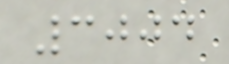3004
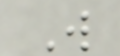W
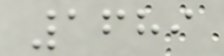1689
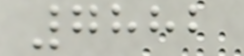7882
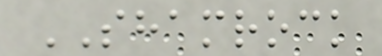SHAMROCK
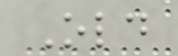Old
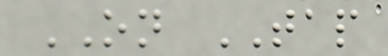ON TAP
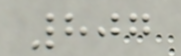807
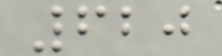620
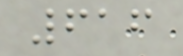616
